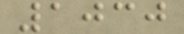1030
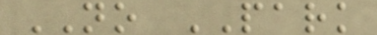NO PARK
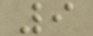9
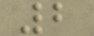2
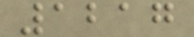1217
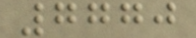7770
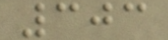303
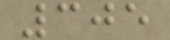305
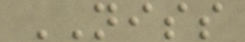NISS
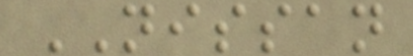NISSAN
